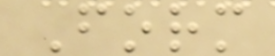Form
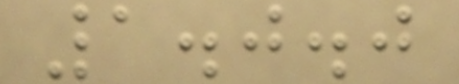1.0.0
